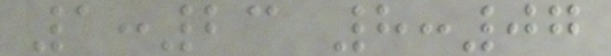1:23 8:07
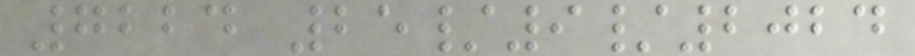7224 25/9/2024
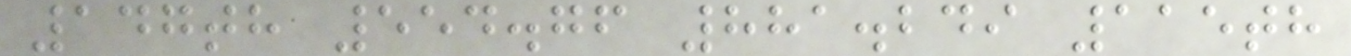147th 554.76 881.249 115th
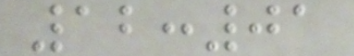12:01
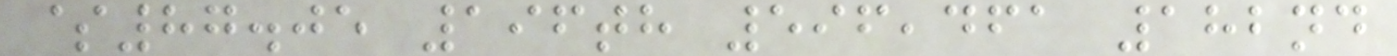$87.05 196th 596,461 182nd
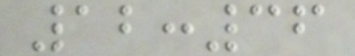12:36
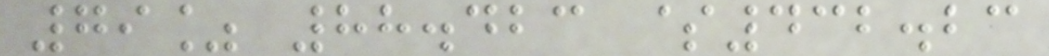79% 88.423 $432.23
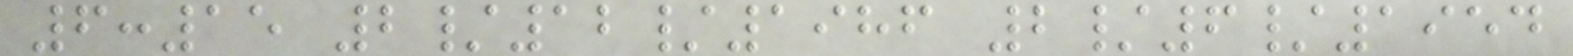6:15 2/12/1986 2/6/1954
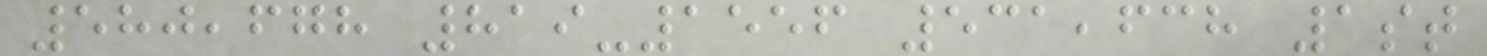580,678 819-1556 531,638 1st
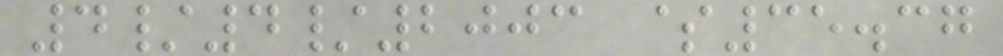4/4/2003 $35.37
